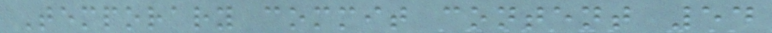Temporary commit content 54
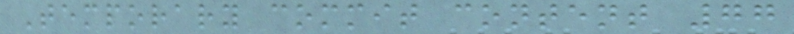Temporary commit content 77
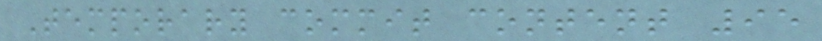Temporary commit content 95
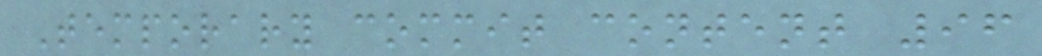Temporary commit content 96
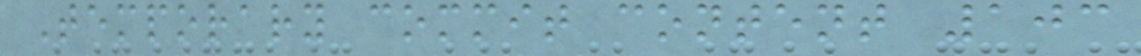Temporary commit content 103
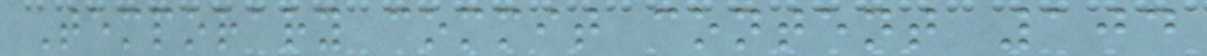Temporary commit content 104
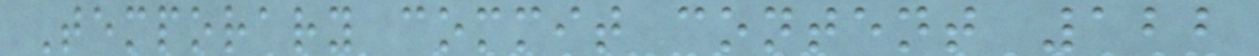Temporary commit content 122
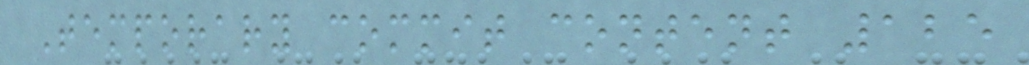Temporary commit content 125
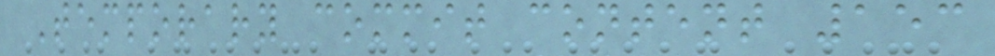Temporary commit content 153
